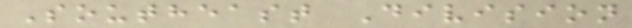Southeast Division
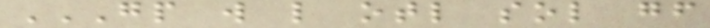GP W L OTL SOL GF
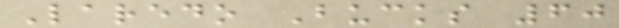Laredo Bucks 60
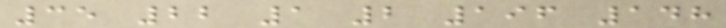35 22 1 2 196 148
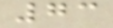73
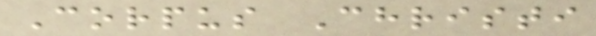Corpus Christi
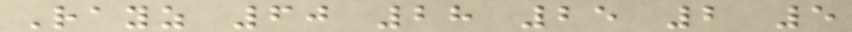Rayz 60 28 25 2 5
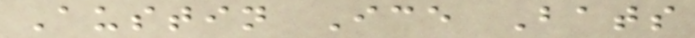Austin Ice Bats
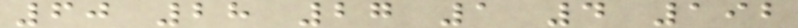60 28 27 1 4 192
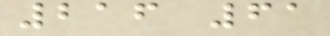216 61
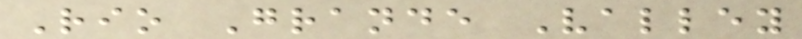Rio Grande Valley
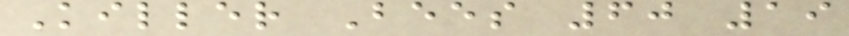Killer Bees 60 19
